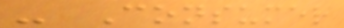- Consumer
